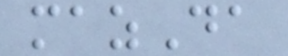mazDa
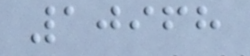10968
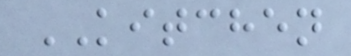KITCHEN
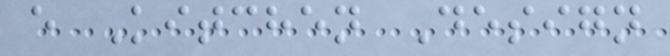e Kitchen Design
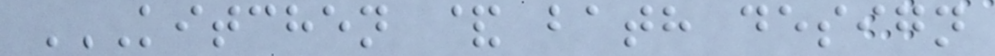KITCHEN & BATH DESIGN
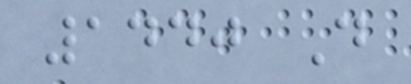1440 D
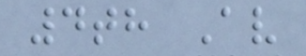4th Av
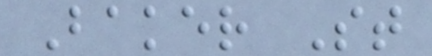Baker St
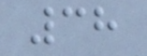38
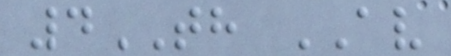4TH AV
